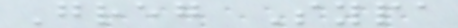Greg Sypa
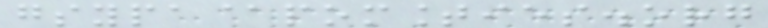gsypa@pomounties.org
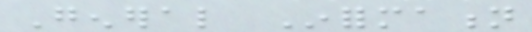General Information
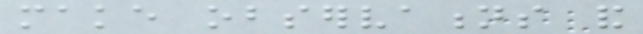make observations and
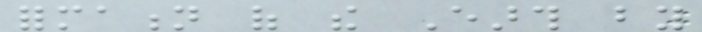formation of the Earth by
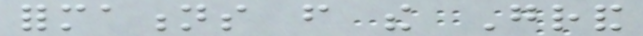formations from the Grand
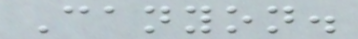Canyon.
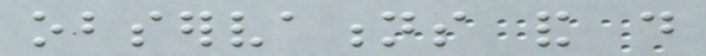observations and do
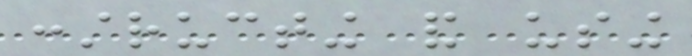constructing and using
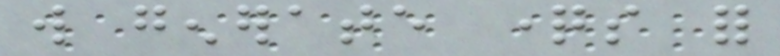will generate questions for
